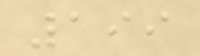199
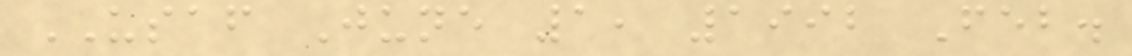USAF June 1, 1992 Feb.
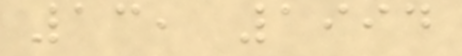13, 1994
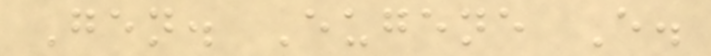Gen. Eugene E.
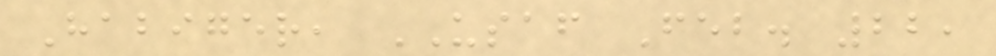Habiger, USAF Feb. 22,
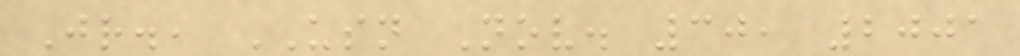Jr., USN Nov. 30, 2001
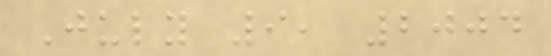July 9, 2004
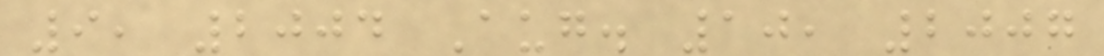9, 2004 Aug. 10, 2007
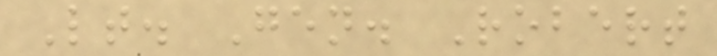Lt. Gen. Robert
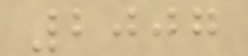2007
